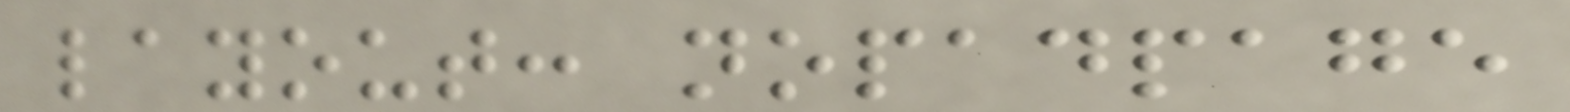layout: nopadpage
